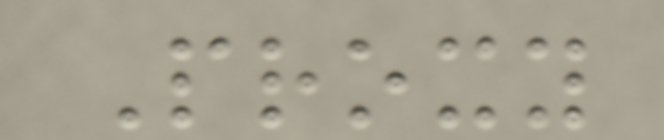Proxy
